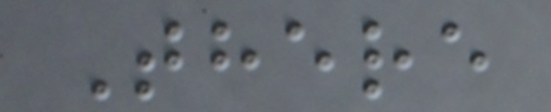There
